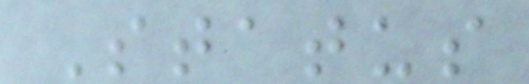Status
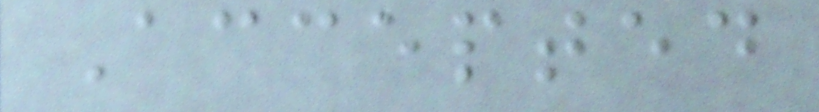Accepted
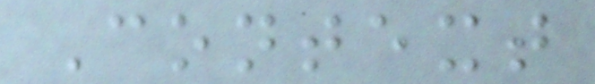Context
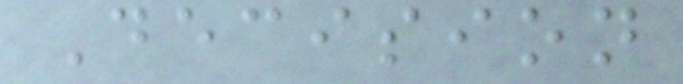Decision
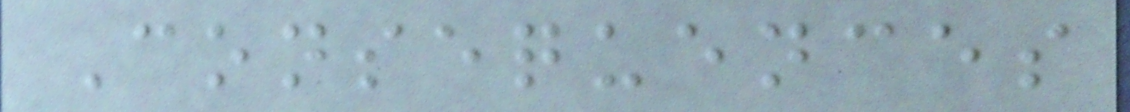Consequences
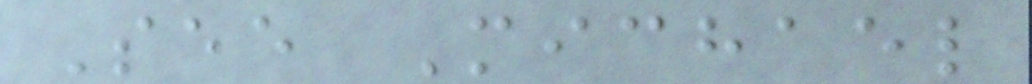See Michael
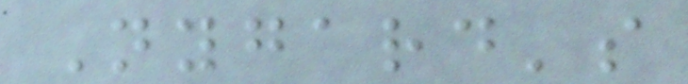Nygard's
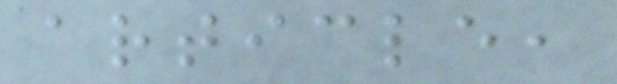article,
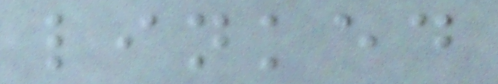linked
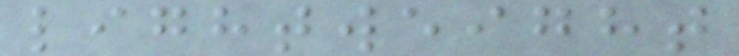lightweight
